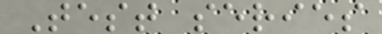Test series
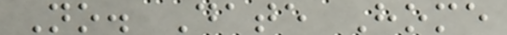No. Date Home
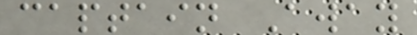captain Away
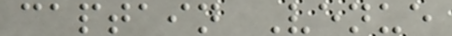captain Venue
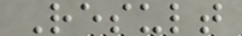Result
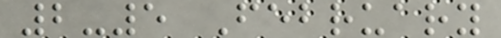2-5 February
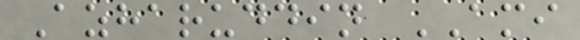Azharuddin AMI
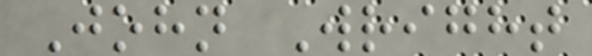John Wright
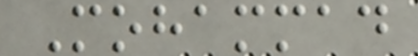Mohammad
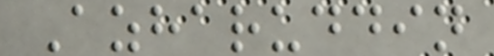Azharuddin
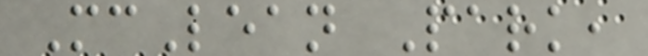McLean Park,
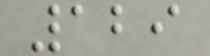129
